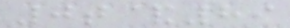0t&89
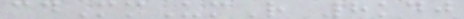cdMmUmR 8kdj
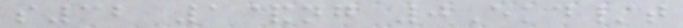s32 1&ng 0Ekd/t
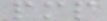pmp
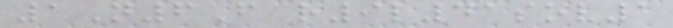1N6F r9l41sov1
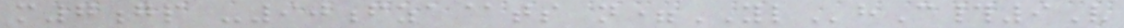m7gp -90fza@ts n=YLhC#9V
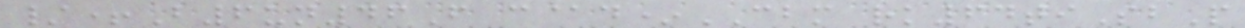/+B6un46F c@d*CBM rk64tiSbP
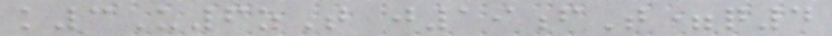k3U6zT j19fT=q4
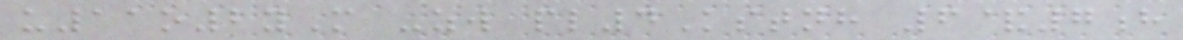u11o2yM -zw pl4Kstnh 6&7h
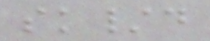sk/d
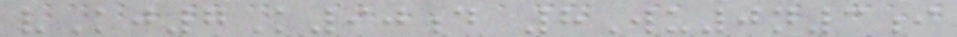vKj7K90d 8Wu0n3i
